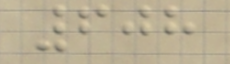608
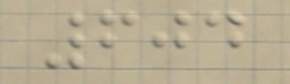604
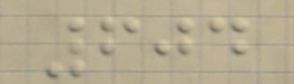604
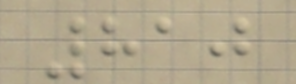810
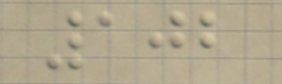102
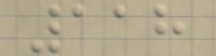118
